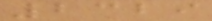2329
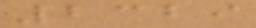2329
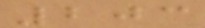203
